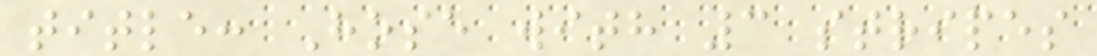title: Hose with 3 stripes
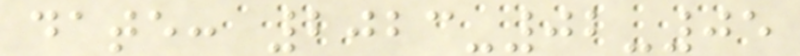date: 2023-02-05
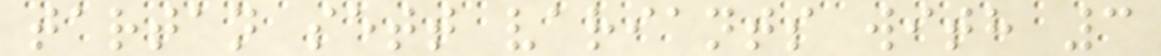tartan sett variants with 3
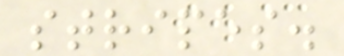stripes.
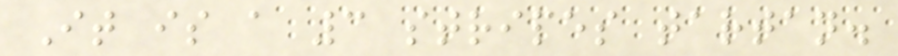It is a 3 stripes tartan.
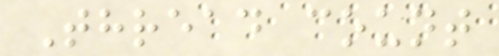Thread count
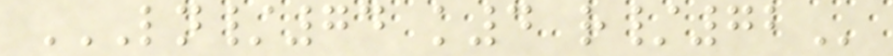LN/74 K4 R/72
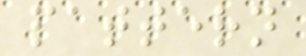pattern
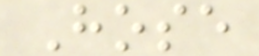Hose
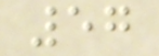57
